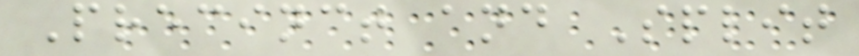Precinct and Split
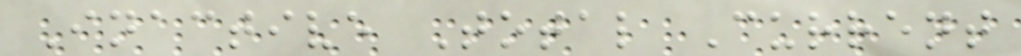Inactive Total Current
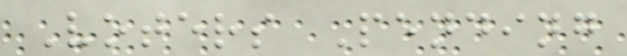Voters Pending
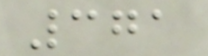371
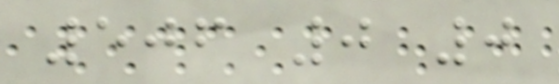506 0 0
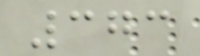373
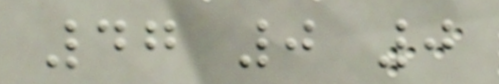47 0 0
